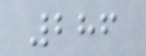286
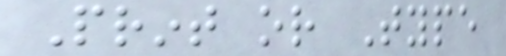Print or Type
